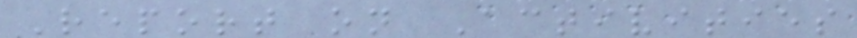Report on Activities
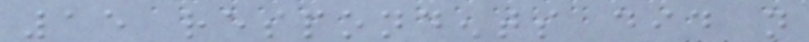15 respondents did not
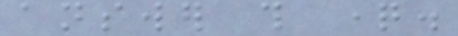answer this question.
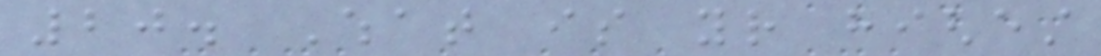20. What is your highest
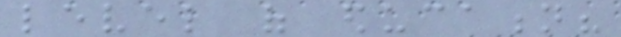level of education?
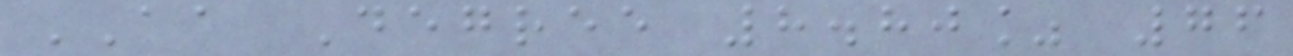AA Degree 8.80% 76
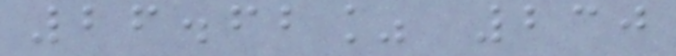26.62% 230
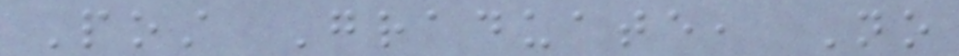Post Graduate, No
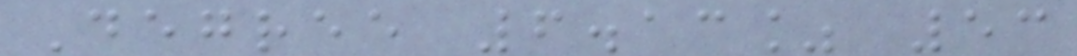Degree 6.13% 53
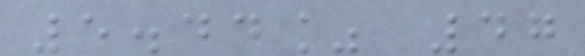5.44% 47
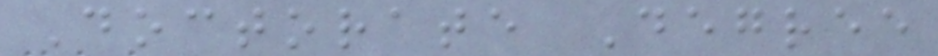Doctorate Degree
